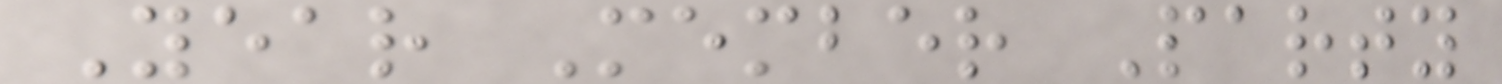Year Member Party
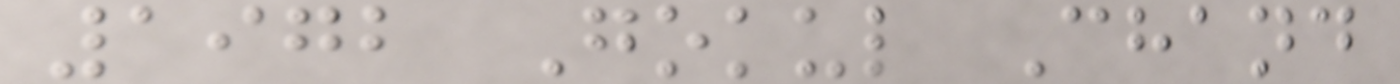1972 Gokul Chand
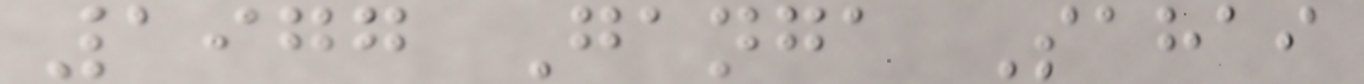1977 Ganga Sahai
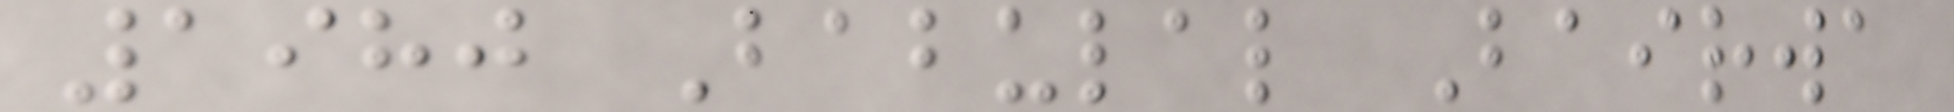1980 Babulal Bairwa
